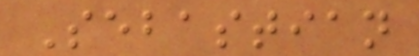Sebastian
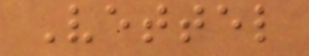Vettel
